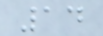14
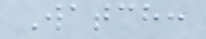Watch:
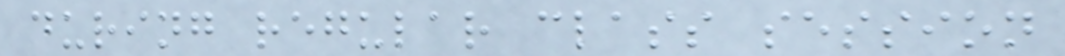during regular class session
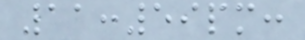11:59pm:
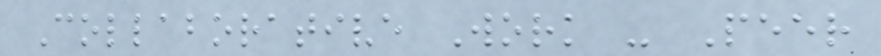Collaborative Work - Peer
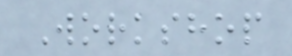Workshop
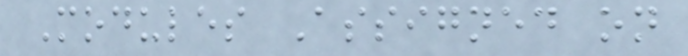Modules Assigned on
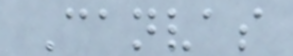Canvas
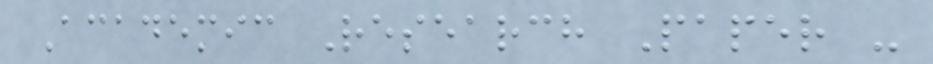Academic Research Paper -
